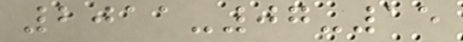2011-07-15
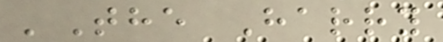'The Harry
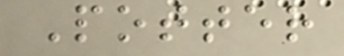Potter
